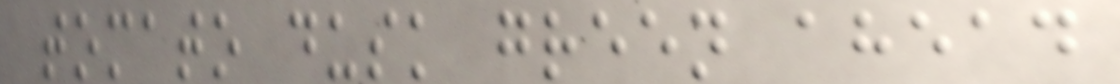tomato dusk green ahead
